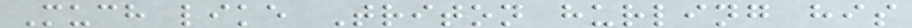Much like Triton hurling his
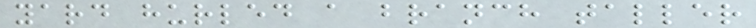yard hurled a branch taller
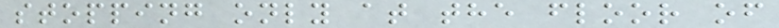stopping only at the floor of
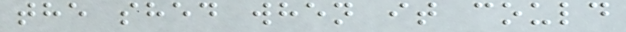the shed when it could
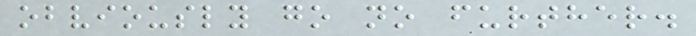obviously go no further.
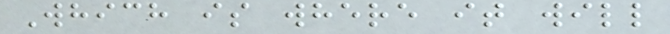Which is where it will
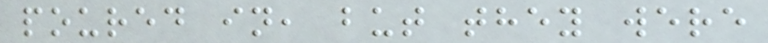poured in, but they were
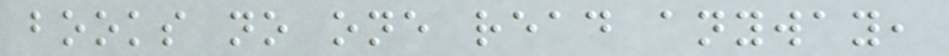books no one read anyway,
